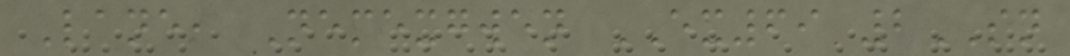Lane, Nemexgwen EX69 2SN
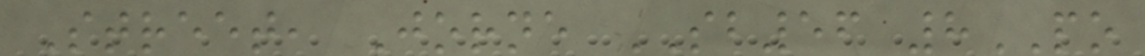Street, Jorne SB56 8PO
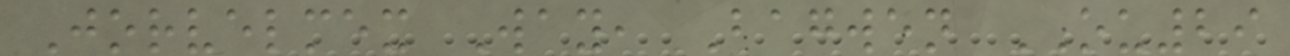Jorvelmex Way, Bagwen OU29
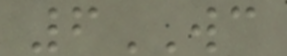6WC
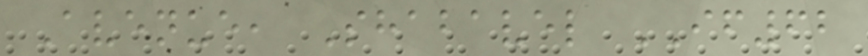Avenue, Shabavel IF62
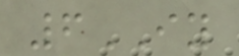6IY
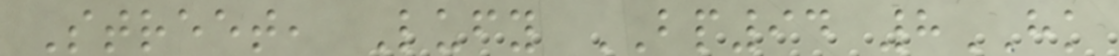Street, Lufy BP94 8HK
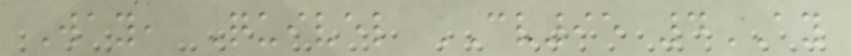Way, Quivel CV95 4AY
